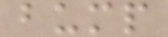bump
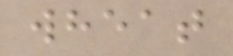wheat
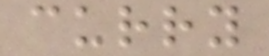curry
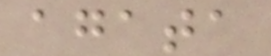agata
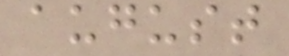august
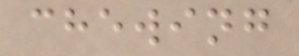chewing
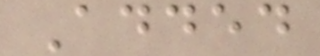Added
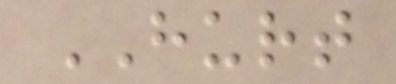HURT
